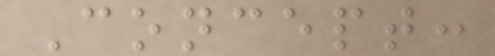Concept:
